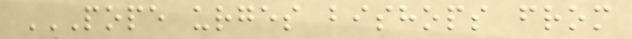POPE URGES BISHOPS FROM
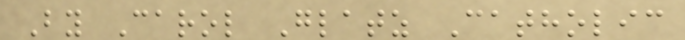By Carol Glatz Catholic
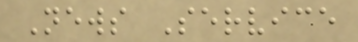News Service
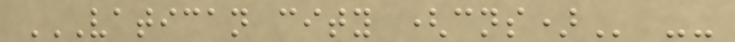VATICAN CITY (CNS) --
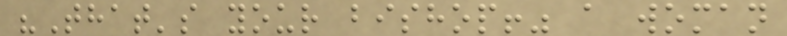"That's your bishop!" a woman
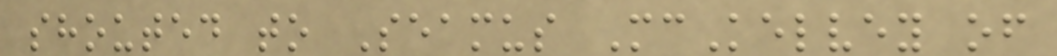shouted to Seamus McKelvey of
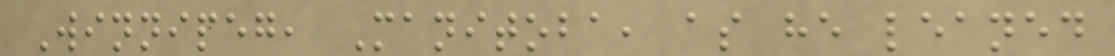Winnipeg, Manitoba, as he leaned
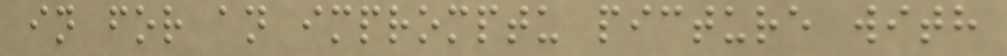in for an impromptu picture with
